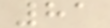81
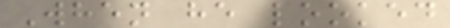When he looked
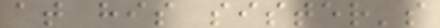at his sister's
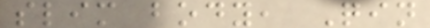slim body, Qin
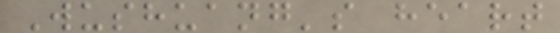Wushuang's heart
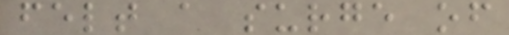felt a surge of
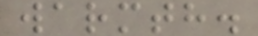warmth.
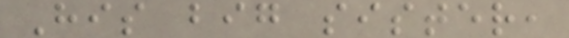His big sister,
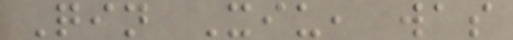Qin Xiu, was
